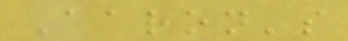Aaron's
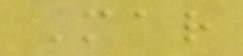Mar
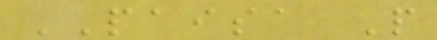PAISA P
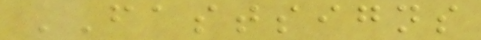FASTSIGNS
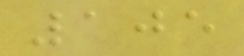105
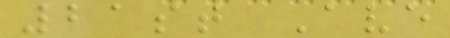21st Ave
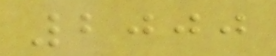2000
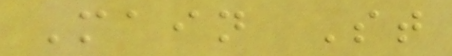Main St
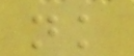nk
